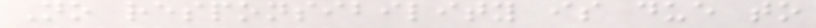No responsibility is due to
